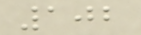102
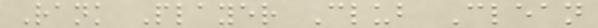Rank Player Club Clean
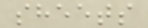sheets
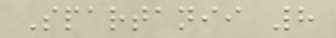Spartanii 8
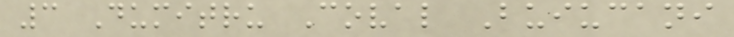3 Dumitru Coval Buiucani
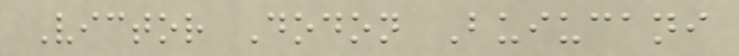Victor Dodon Buiucani
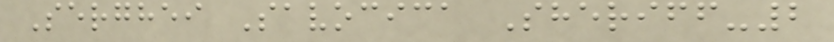Serghei Savocica Sheriff-2
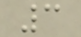3
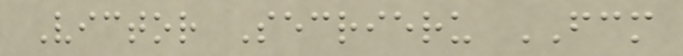Victor Secrieru FCM
